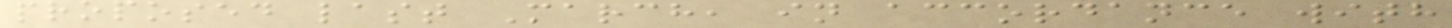proposed last March, in accordance with
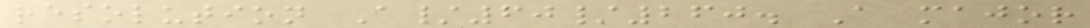resolution A/60/260. A major
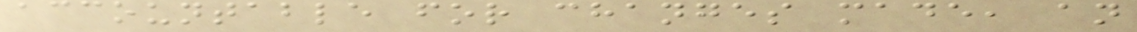accountable for changes made, an
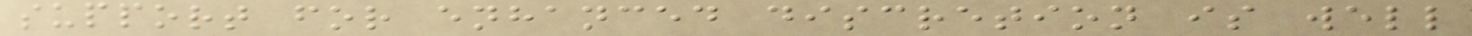support for enhanced discretion is well
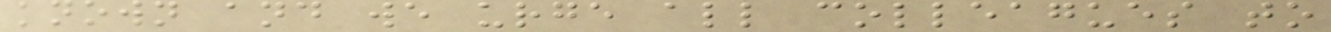known and we urge all colleagues to
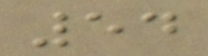54
